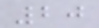20
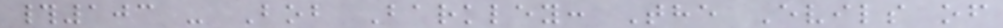#103 - Bob Barkley: The Evils of
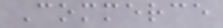Commerce
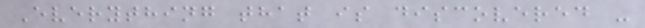Everything that is discovered -
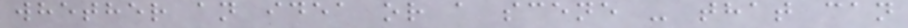whether an idea or a scene - that can
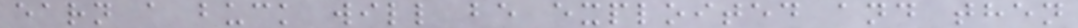earn a buck will be exploited and then
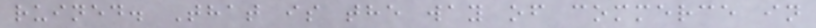ruined. That is the way of commerce in
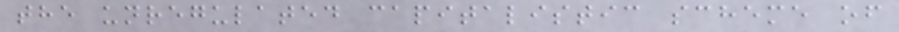the unregulated capitalistic scheme of
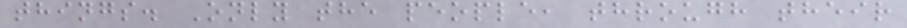things. Only the people, through their
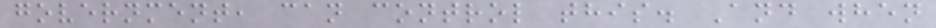government, can control this. And when
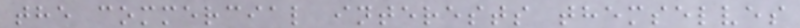the commercial interests themselves
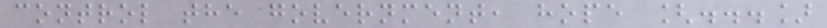control the government, hope [...]
